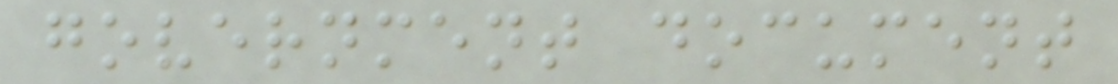government document
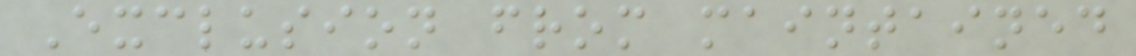Exclusion from maintained
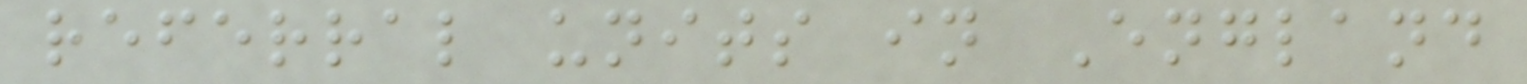referral units in England
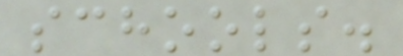schools.
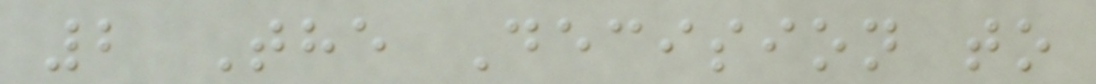2 The Decision to
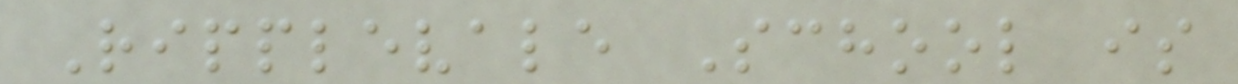Ripplevale School is
